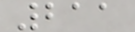211
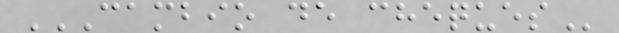CAMBIO DE CHEQUES
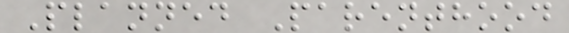Planned Parenthood
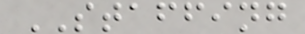STAFFING
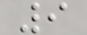9
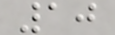10
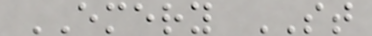EMERY ST
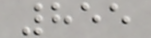855
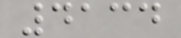4134
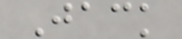Jack
